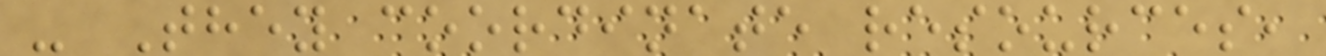- They coordinate resources,
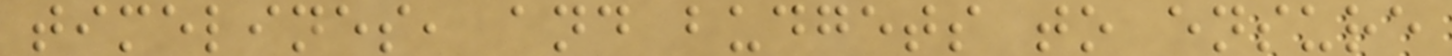timelines, and budgets to ensure
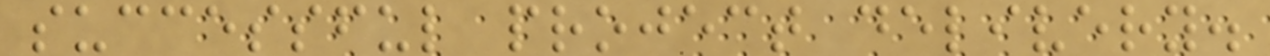successful project delivery.
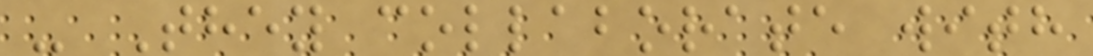- They collaborate with
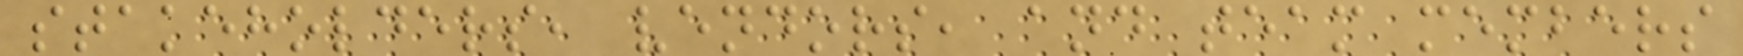stakeholders, vendors, and team members
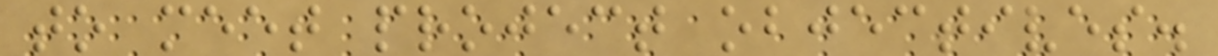to meet project objectives.
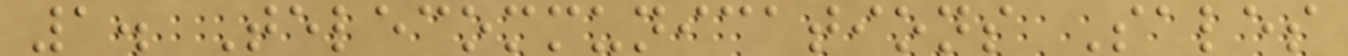1. Telecommunications Sales
